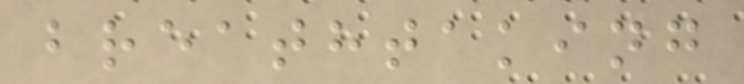breathtaking
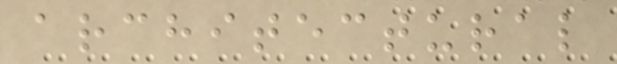architectural
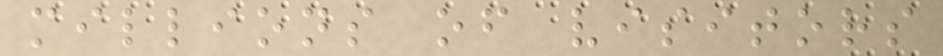millions of visitors
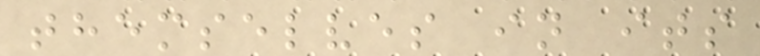themselves in its
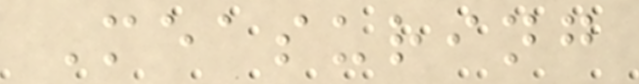Measuring
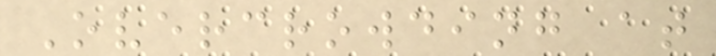Overcrowding at
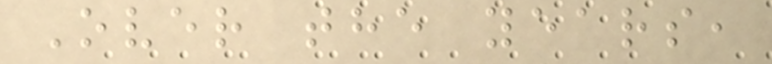Over the years,
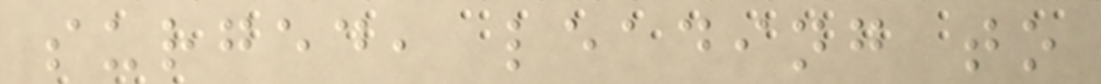surged, leading to
